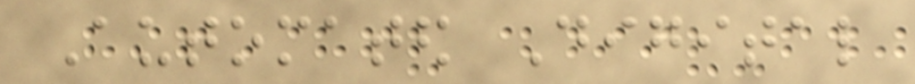Automated Digital
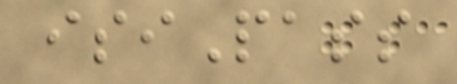isiPass
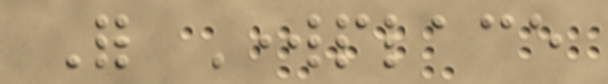For Workplace
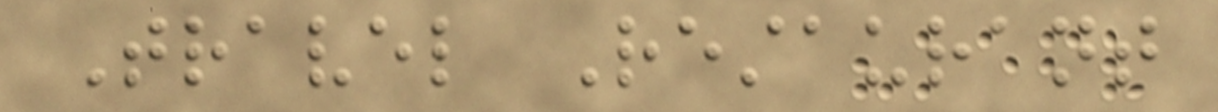Travel Restaurant
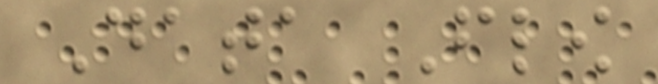Data Flow
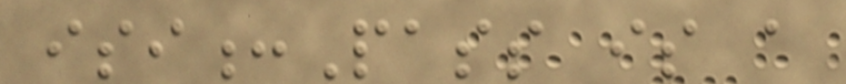isi:Pass is a
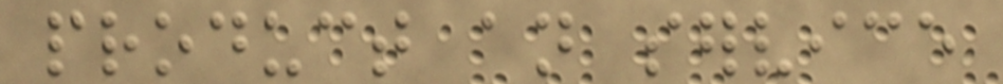product an service
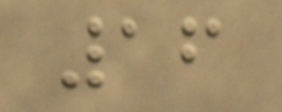16
